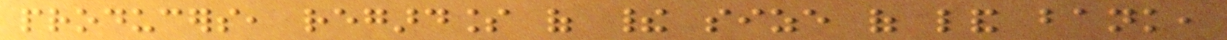producers, regardless of their size of land bank,
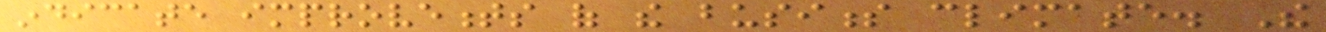indicate improvements of the business climate. The
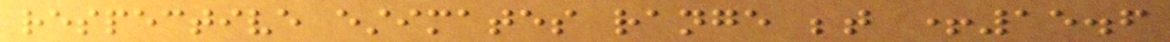respective estimates range between +15.6
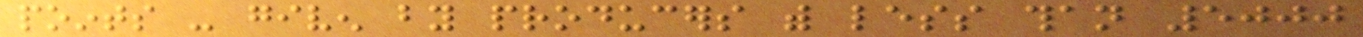points - given by producers with less than 5000
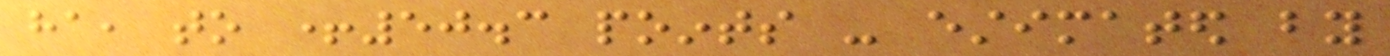ha, to +50.3 points - estimated by
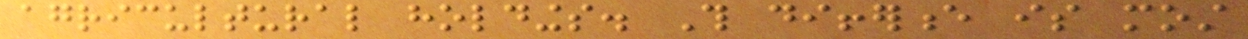agricultural holdings. This difference is most
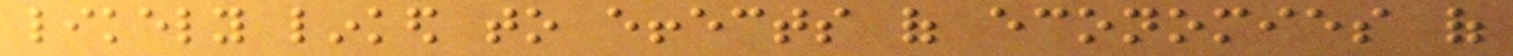likely linked to effects of economies of
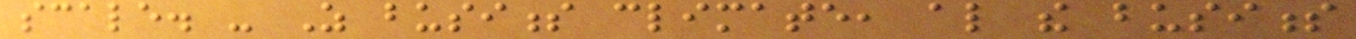scale. - As business climate, also the business
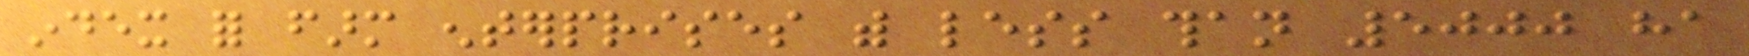index for farm enterprises with less than 5000 ha
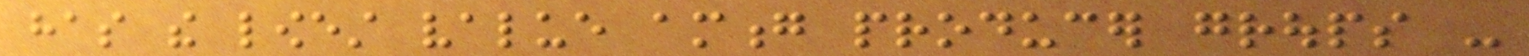has the lowest value among producer groups -
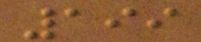199
